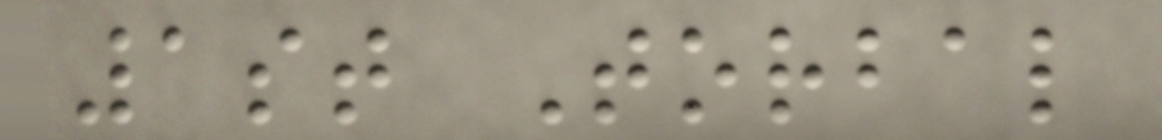1st Torbal
